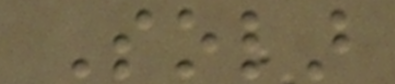Solar
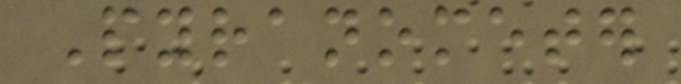Pyranometer
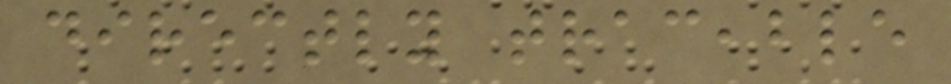directly traceable
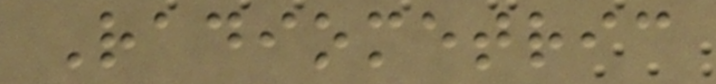Radiometric
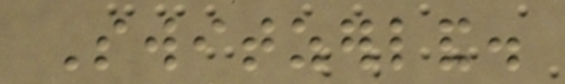Switzerland.
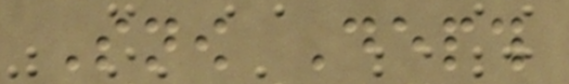Snow Depth
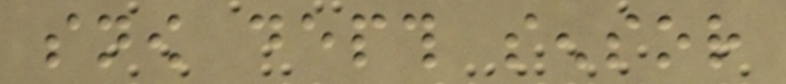snow depth sensor
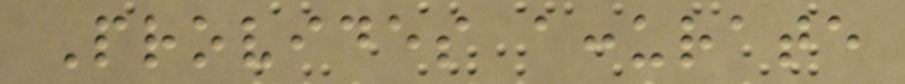Provides accurate
